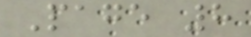Page 8
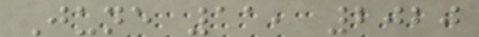June 11, 2020
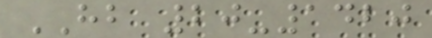HB 20-1420
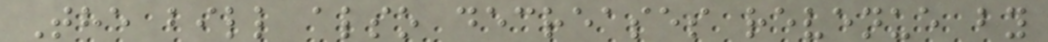The bill also decreases revenue by
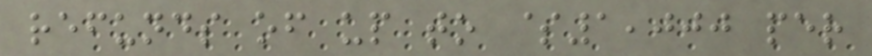refunds of up to $1,000 per
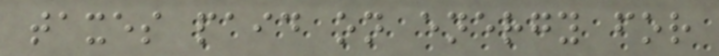taxes paid on energy for
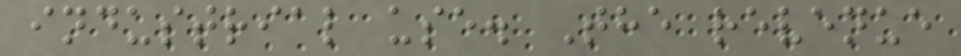industrial use. The revenue
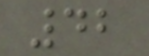42
